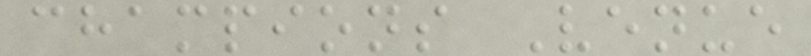champions Venue
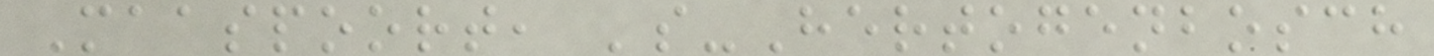Maaspoort, 's-Hertogenbosch
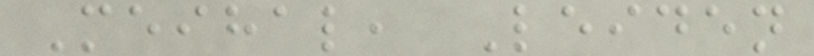Meihal, Leiden
